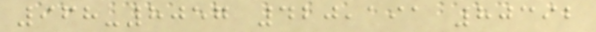968-8057 420,191 80392
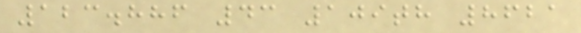123.886 43 109th 8621
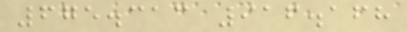675.313 916.168
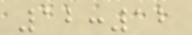12:12
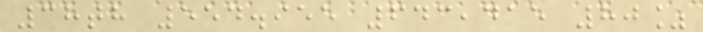38th 554.955 643,415 80%
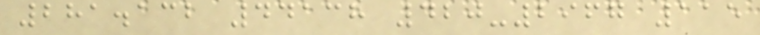281.132 44138 420-2967 115
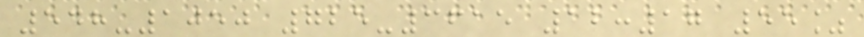548-1050 725-3615 12:17 55%
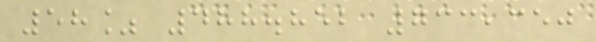58% 488.852 733,350
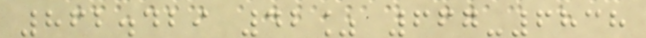862.429 42% 667-6838
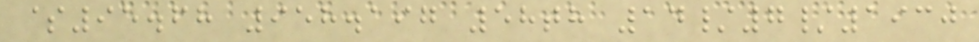$95.68 958.197 58th 14/7/1930
